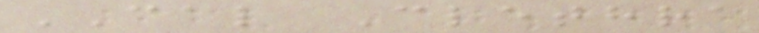CAL Clethra
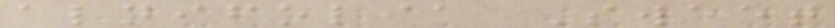alnifolia Sweet
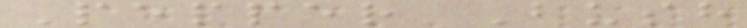Pepper Bush
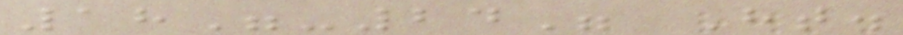18"-24" Ht.
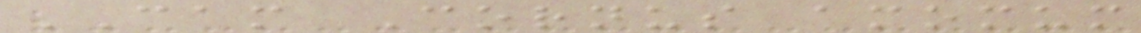CAM Cornus amomum
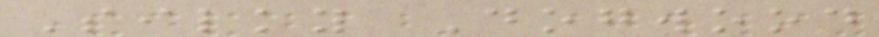Silky Dogwood
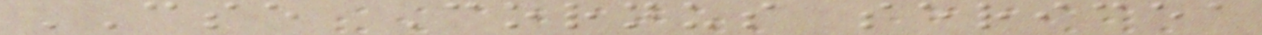CSE Cornus sericea
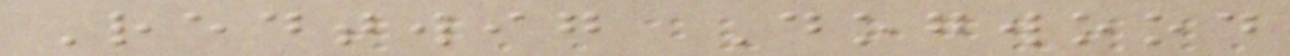Redtwig Dogwood
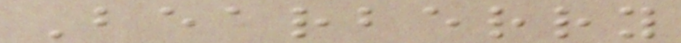Bearberry
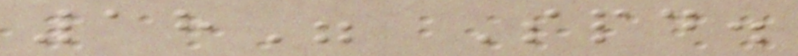18" Spd.
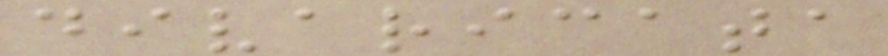divaricata
